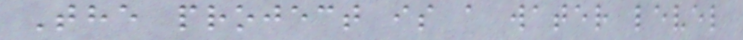The project is a water level
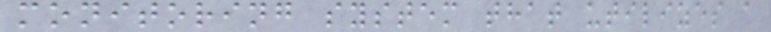monitoring system that utilizes a
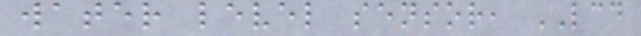water level sensor, LCD
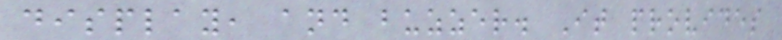display, and buzzer. It provides
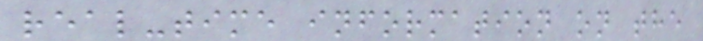real-time information on the
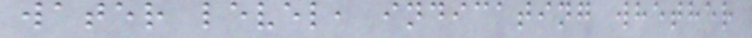water level, indicating whether
